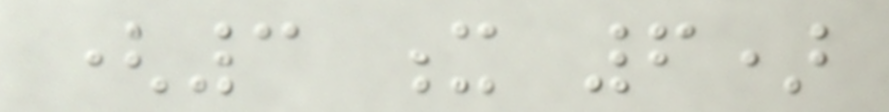(3 x 6)
